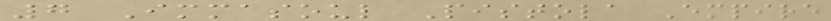7 Immasoul Pistola Empire
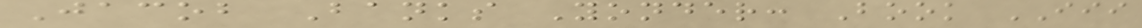Jacob Banks Yonder: Book III
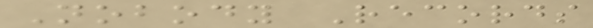Nobody Records
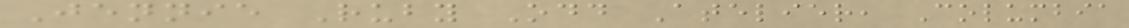Jennie Ruby Odd Atelier, Columbia
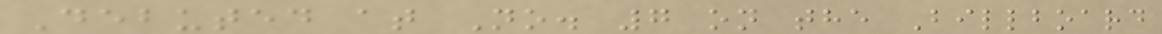Debuted at No. 7 on the Billboard
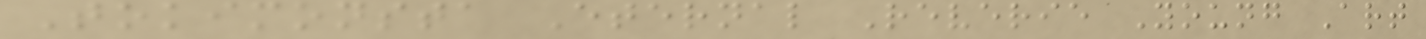Tokimonsta Eternal Reverie Young Art
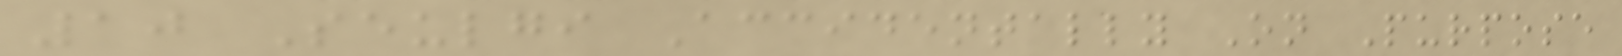10 Seulgi Accidentally On Purpose
